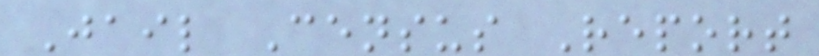Jail Census Report
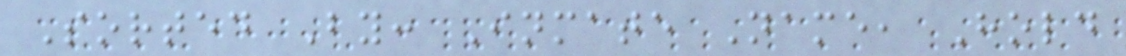Sorted By: Inmate Name, Hold
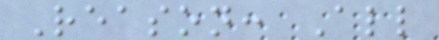Reason: All
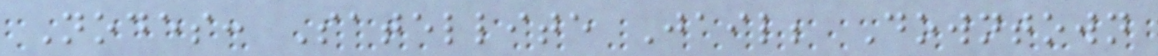Nodes: Satellite Jail; Downtown
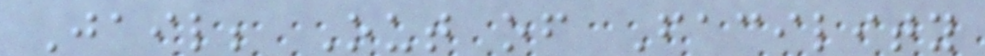Jail; Out of Facility
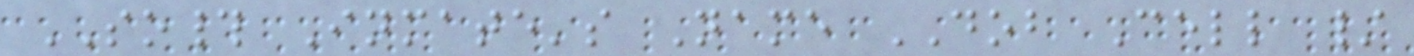SO# Inmate's Name DOB Cell /
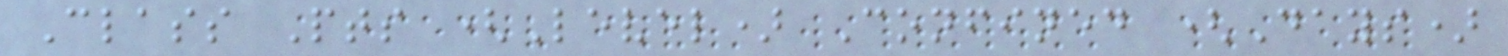Class Pts (Level) Confined (Days)
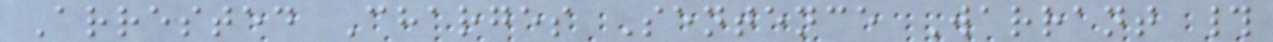Arrested Charges Sentence Warrant #
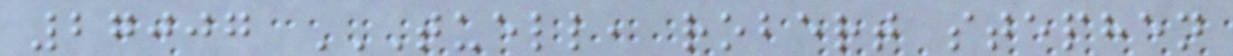27007 TUELL, ROBERT STEPHEN
